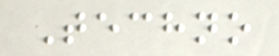Techno
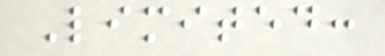Limited:
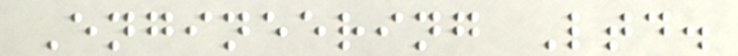Engineering Ltd.
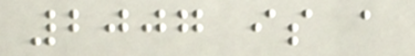2007 is a
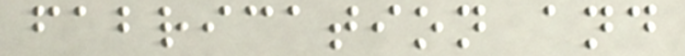fabrication and
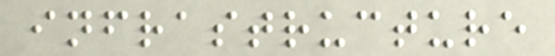infrastructure
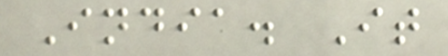India. It
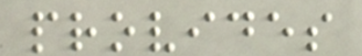provides
